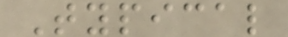Typical
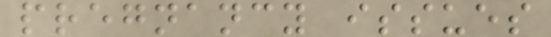pregnancy issues
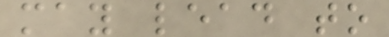may lead to
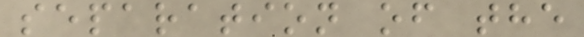separation of the
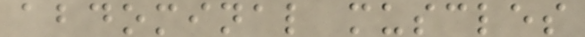abdominal muscles
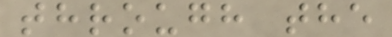through the
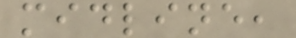midline,
